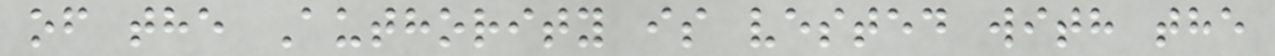of the Authority is vested with the
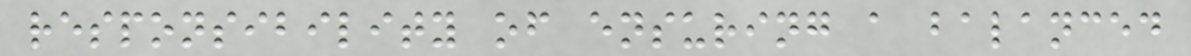responsibility of ensuring a balanced
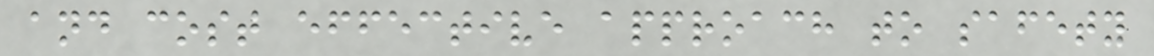and cost effective approach to safety
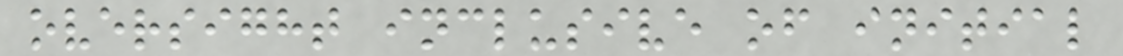oversight inclusive of initial
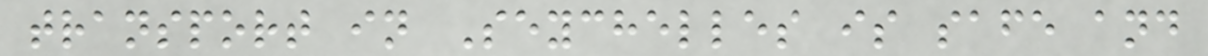transport in Seychelles is safe and
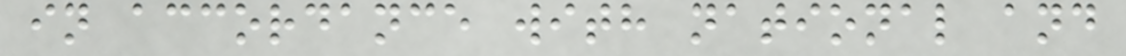in accordance with national and
